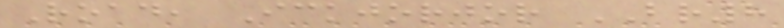Road, Ickjorjor BR8
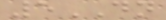5DN
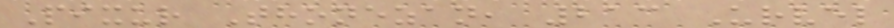Pixur Thonezan, 213 Urvel
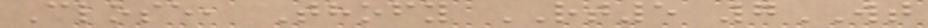Close, Thofy RT5 7WT
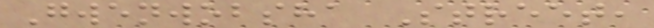Gwenwobsha Street,
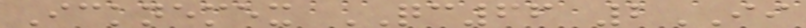Icknemex QC66 2II
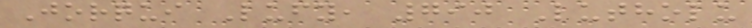Jorqui Lufy, 790 Lutholu
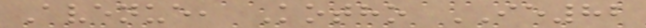Avenue, Kotho IE82
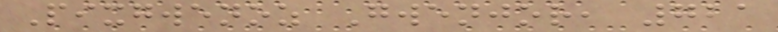Pixgwenoz Gwenjor, 721
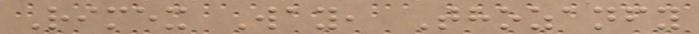Rimex Way, Thozanfy
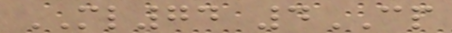ML74 4CP
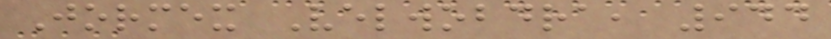Jormex Velwobdra, 944
